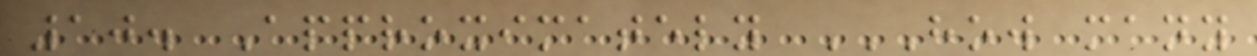10. Approximately HOW MANY
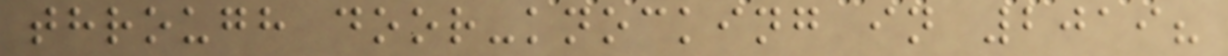through door-knocking in 2019?
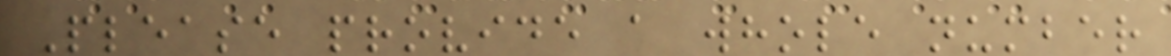Please provide a whole number
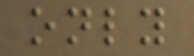only
